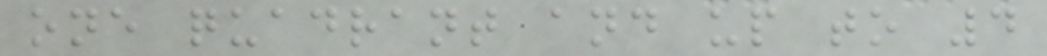one quadrant and up to 4
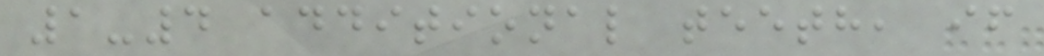1-4 additional teeth, if
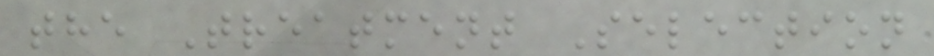the Treatment Selection
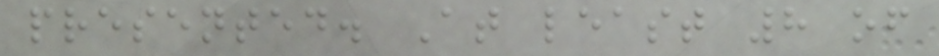presented. At least 8 of
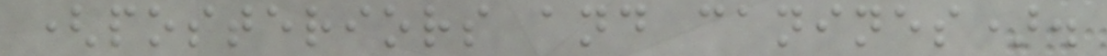(posteriors and canines).
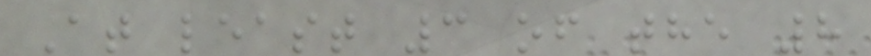At least 3 of the 8
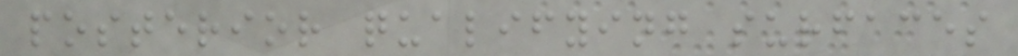posterior qualifying surfaces
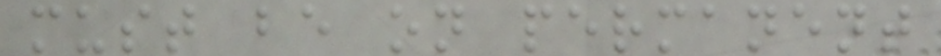must be on permanent
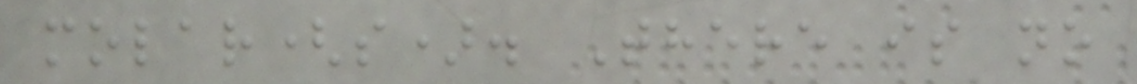molar(s). There is no
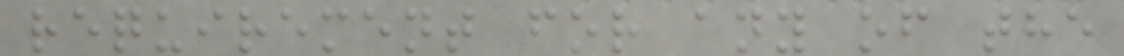requirement for any of the
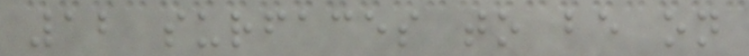12 surfaces to be on
